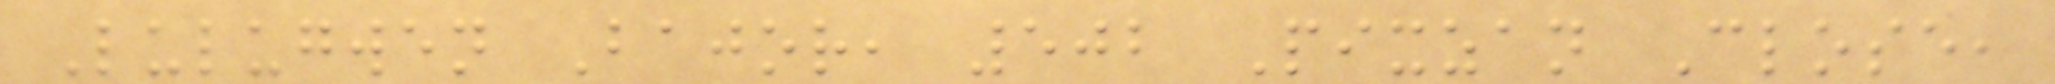Lulugwen Bajor, 502 Pixzan Close,
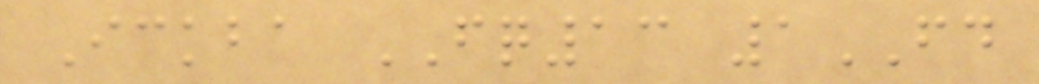Ickba FQ13 1FD
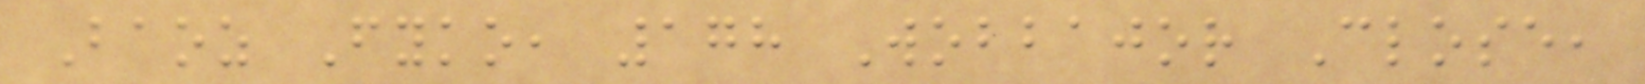Baoz Fyko, 178 Wobbajor Close,
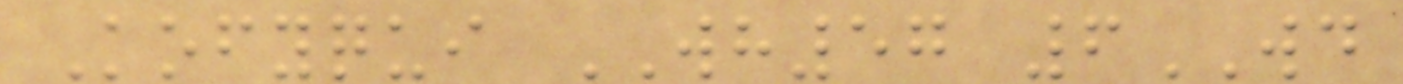Kofyqui WH57 6WD
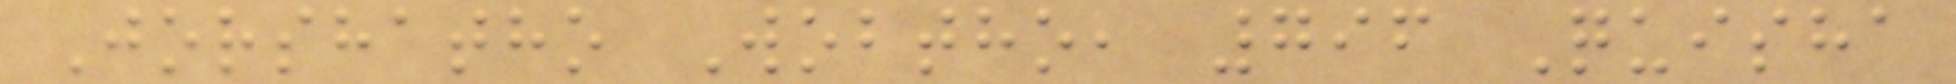Jorshatho Wobtho, 796 Quisha
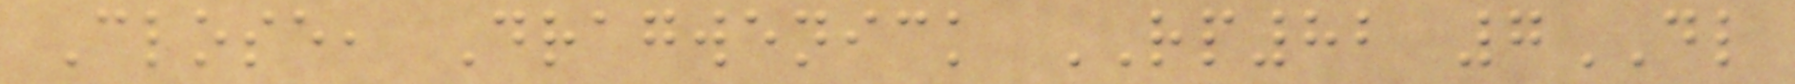Close, Dragwenick RP82 7DL
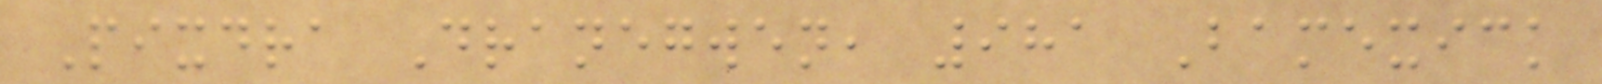Pixdra Dranegwen, 981 Bamexick
